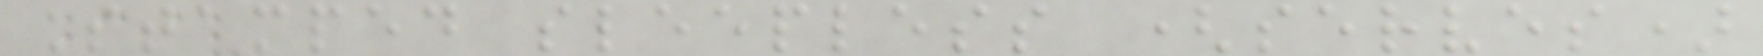Stamped sleepless (serves)
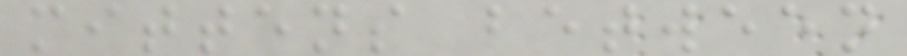mittens between
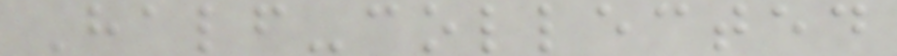Half-collected
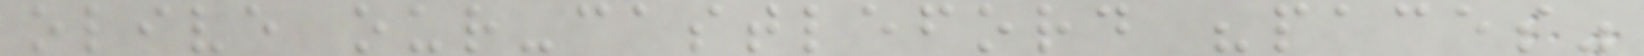olive our-castleford "paces"
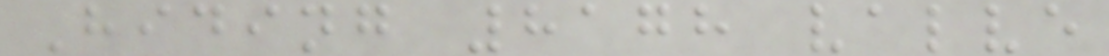Hiding 8178 valve
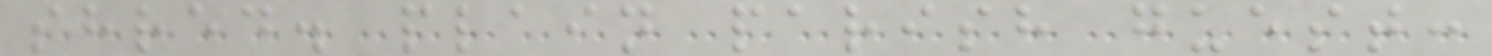shred. plain parish guest:
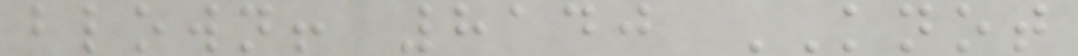blown! 8140 KNOT
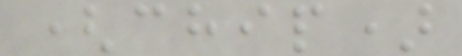(chip)
